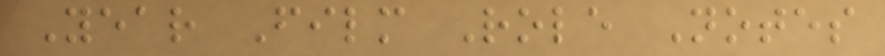Year Film Role Notes
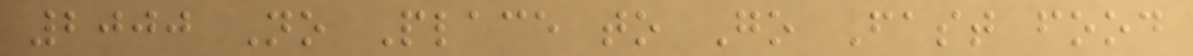2000 No Place to Go Fast food
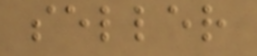seller
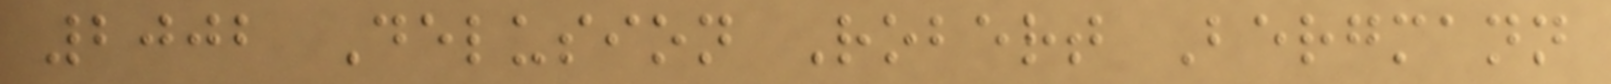2002 Delusion Robert Bergmann
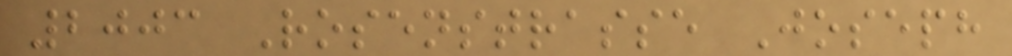2003 Rosenstrasse Joseph
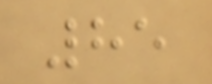85
